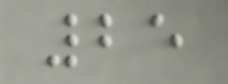25
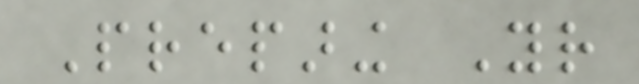Preparing Your
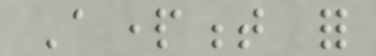Apartment for
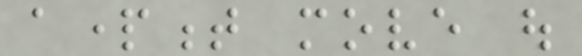apartment move out
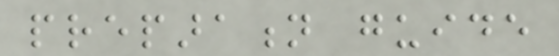preparation guide
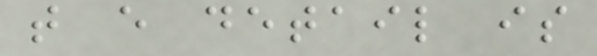that every detail is
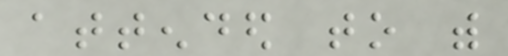attended to with
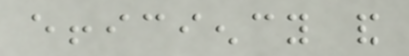efficiency and
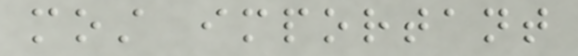most important
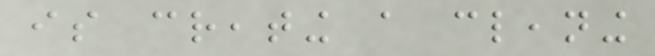is creating a cleaning
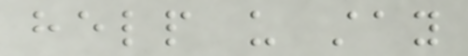help us stay
